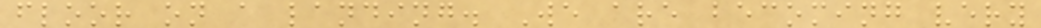floor on a landing. We are becoming very
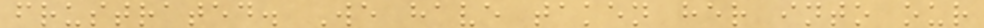frustrated. We have taken her into our
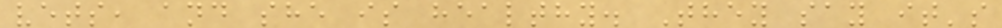vets, and she is healthy. They say it's
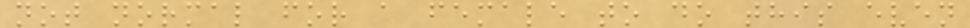not normal for a female to do this even
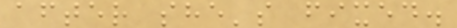after she's fixed.
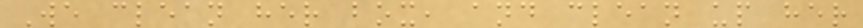We clean her box, and clean up her
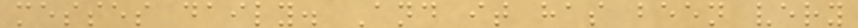messes daily. And it has been very
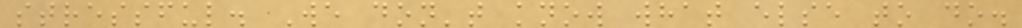stressful. We don't know what else to do.
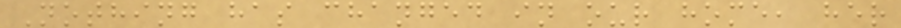Nothing has changed in our home, her
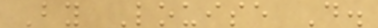By Louise D.
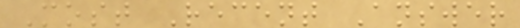Most Recent Answer
